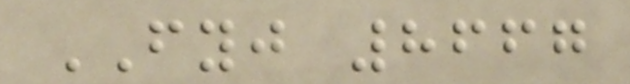FYJ 8667
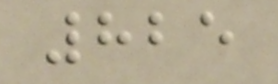825
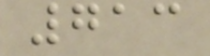713
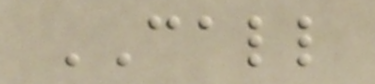CALL
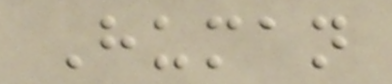Human
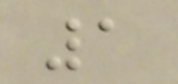1
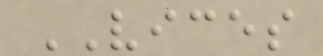VICES
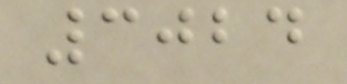3024
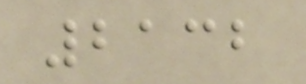2132
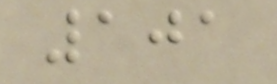101
